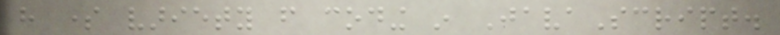have some variety from coding in JavaScript.
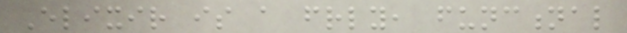Elixir is a friendly, functional
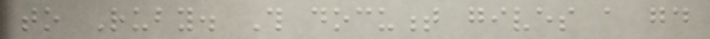to Ruby. This document gives a good
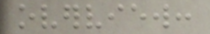overview:
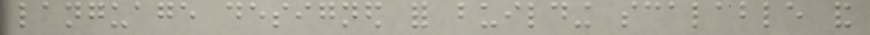language designed for building scalable and
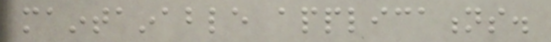maintainable applications.
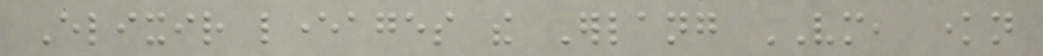Elixir leverages the Erlang VM, known
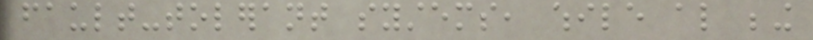fault-tolerant systems, while also being
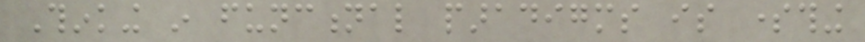Thinking in functional paradigms is something
